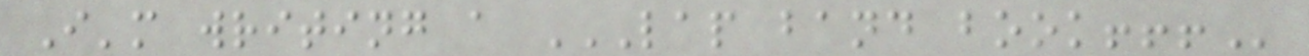I'm writing a LAP BAND BOOK!!!
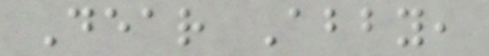Dear Abby,
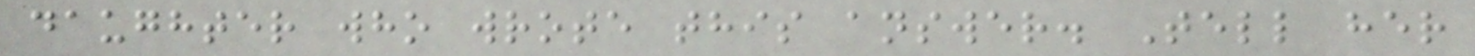daughter who wrote this answer. Tell her
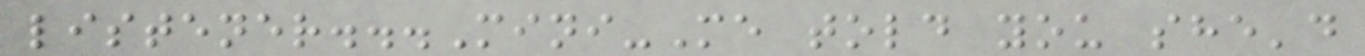listener...Mini-Me told you she'd
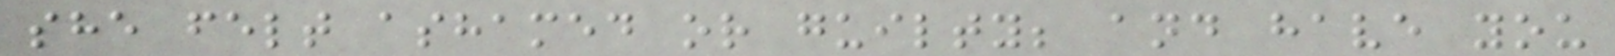she felt ashamed or guilty; and have you
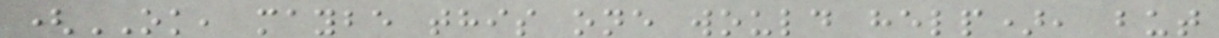(OK, maybe this one would help), but
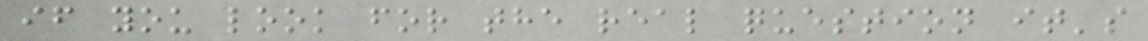if you look for the real question it's
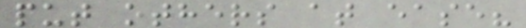put others at ease?
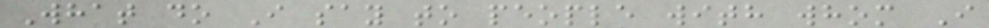What do I say to people with whom I
